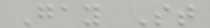Gay St
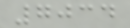7034
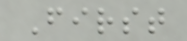First
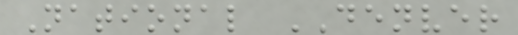National DENVER
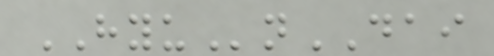HYUnDAI
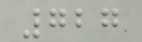727
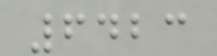6423
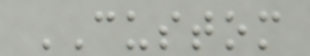CUSTOM
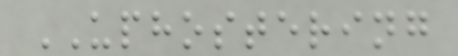UPHOSTERING
